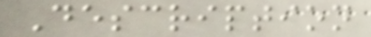Description
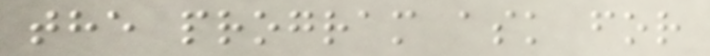the program ask for
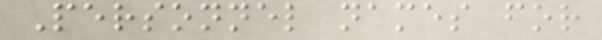Personnel names for
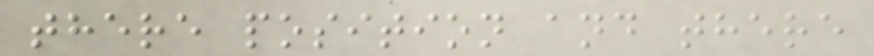there position and there
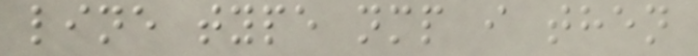line type nmp i then
